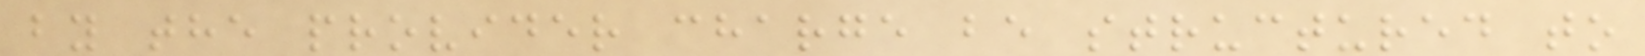by the provider charge be structured to
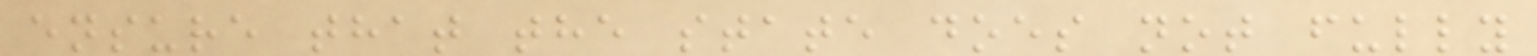ensure that the state does not fully
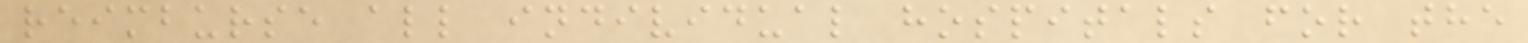reimburse all individual hospitals for the
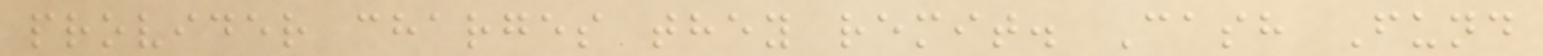provider charges they remit. Cash Fund
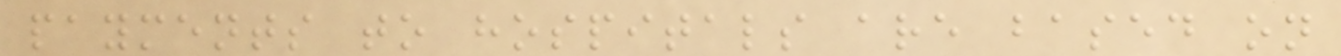payments to hospitals are based on
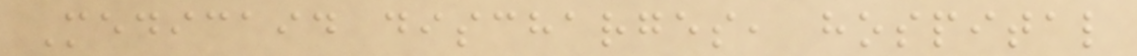Medicaid discharges, hospital
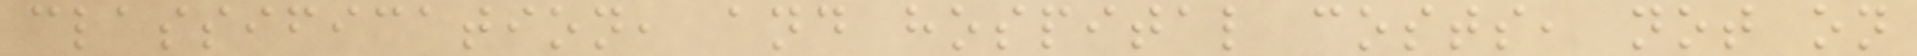classification, and hospital costs, not on
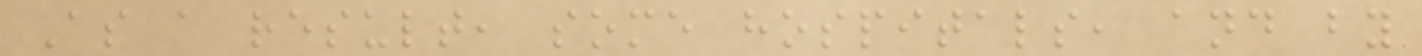As a result, some hospitals, and by
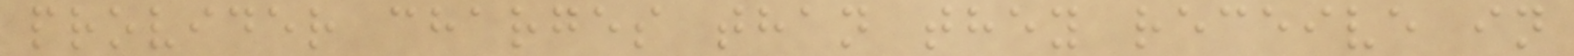provider charges than they receive in
